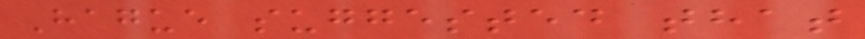Hague suggested that
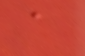a
